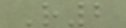R2
